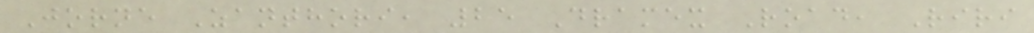Jorne Zanthori, 25 Dramex Road, Riri
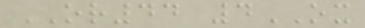OR44 4OX
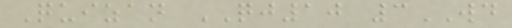Quizan QJ10 3WD
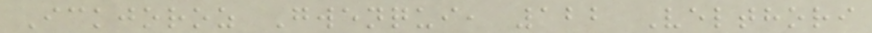Ickjoroz Gwenqui, 122 Velthori
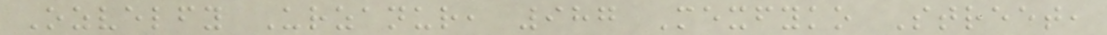Ozvelfy Urzanur, 987 Mexfyko Street,
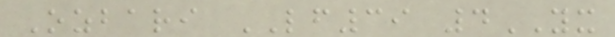Ozbari LF39 4YX
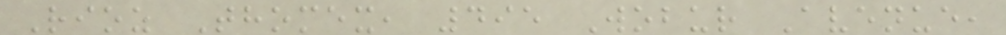Rioz Thomex, 495 Wobur Avenue,
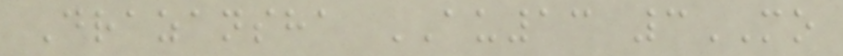Drazansha AU13 3MO
